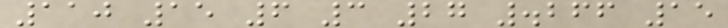110 15 6 3 27 .266 15
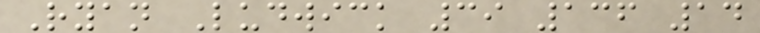Ryan Ludwick 39 136 14
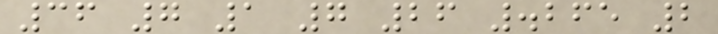36 7 1 7 26 .265 2
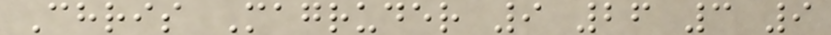Chris Magruder 9 26 3 9
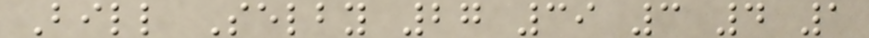Bill Selby 27 39 3 4 1
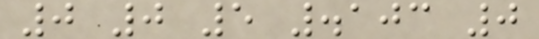0 0 5 .103 0
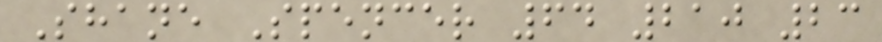Shane Spencer 64 210 23
